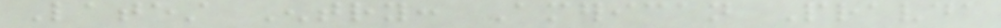Latest Entry: American Pravda
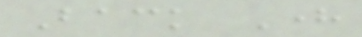Back Here
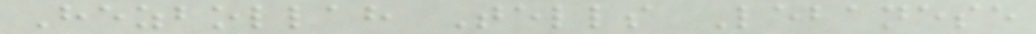Hezbollah Tells Lebanese
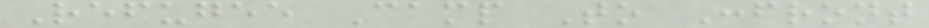Refugee Camp To Confront
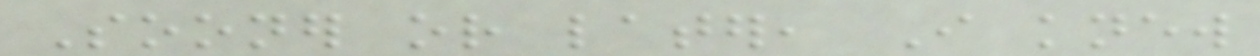Sooner or later, I knew
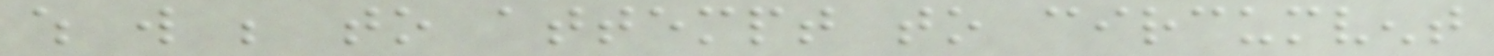which will be to attempt to circumvent
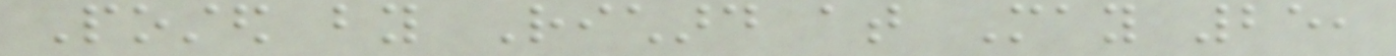Posted by Richard at May 25,
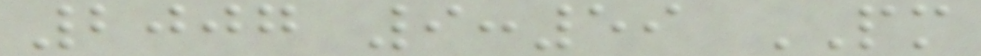2007 9:59 PM
